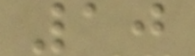10
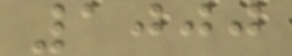1000
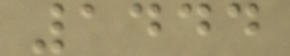1444
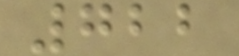722
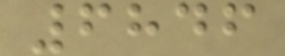6846
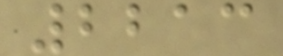2213
